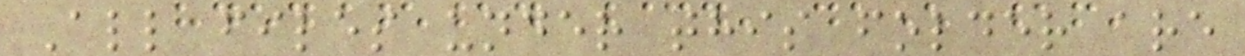All files under this folder are
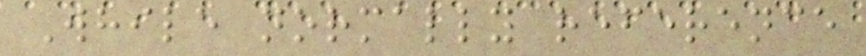While normally reference
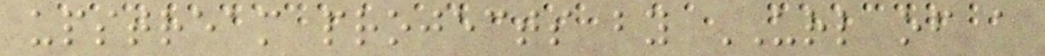upstream projects by URL of a
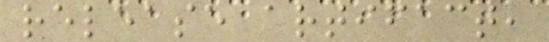release artifact,
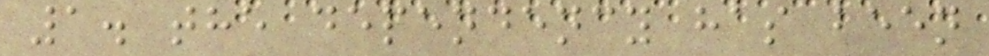1. the dependency has been
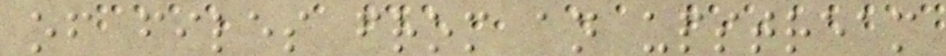of files from an upstream
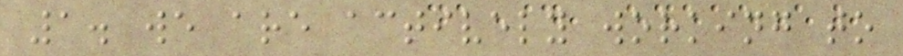1. we are actively working to
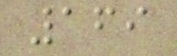169
